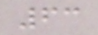63
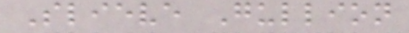Slieve Gullion
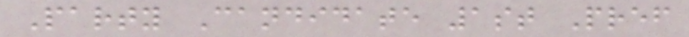Party Candidate 1st Pref
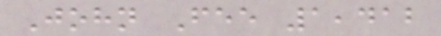John Fee 1,412
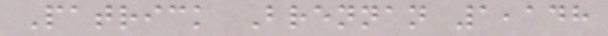Patrick Brennan 1,148
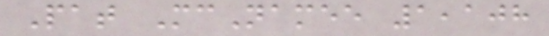Pat McNamee 1,108
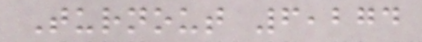Turnout 6,274
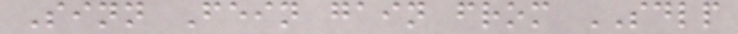Sinn Fein gain from SDLP
